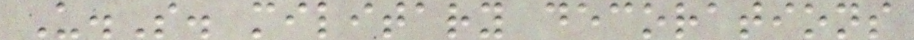U.S. military decorations
